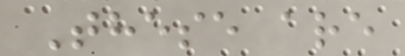These are
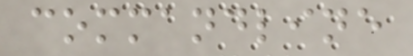commandline
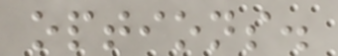options.
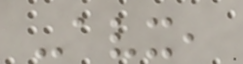-avx,
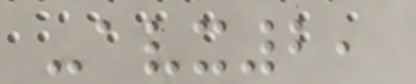-avx2,
